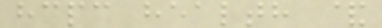hcpc health &
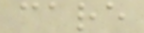care
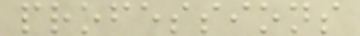professions
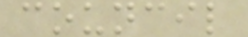council
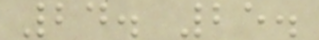24. 25.
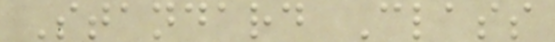Standard Class
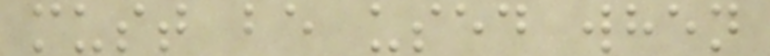must be used when
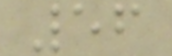56
